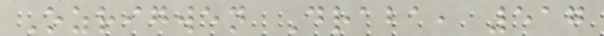Ozrigwen Draba, 517
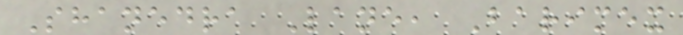Shanedra Lane, Barimex
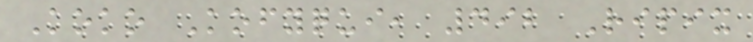Koko Kofyqui, 492 Ripix
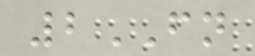2FN
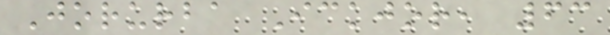Jorurba Ickjor, 63
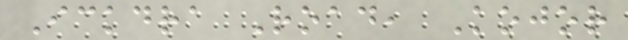Ickdra Road, Kojor
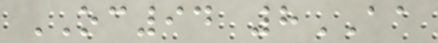OC94 8AA
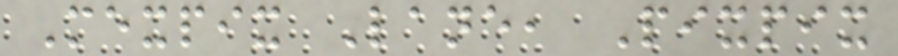Mexpix Lane, Pixpix
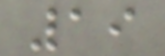19
